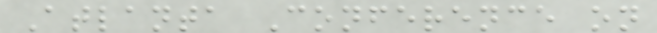Atlanta Conference on
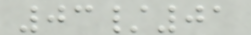03/01
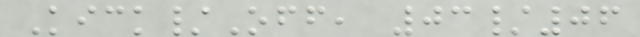Kick/Off, 03/06
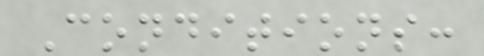Conditions:
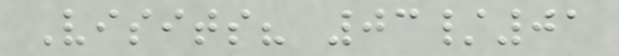Visits? 03/01
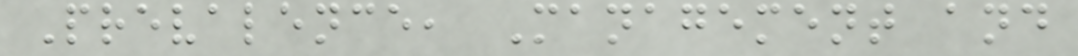Prevalence, Management and
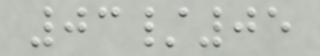03/05
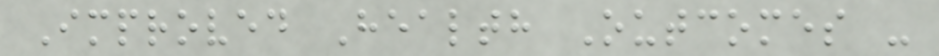Improved Health Outcomes -
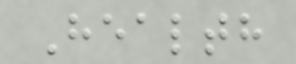Health
